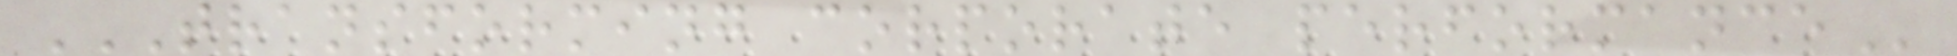TRANSFORMING CORPORATE PERFORMANCE
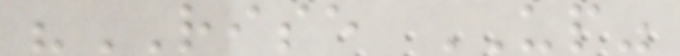"RISE UP"
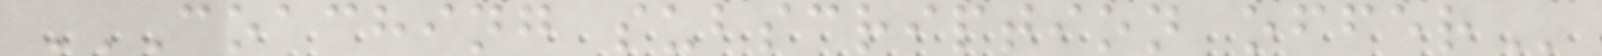COACHING SUBSCRIPTION OFFER
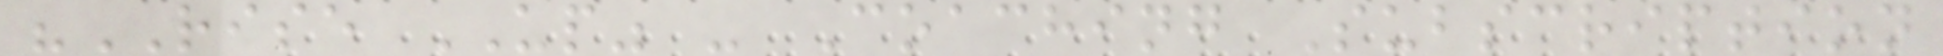"RISE UP" - Coaching Subscription
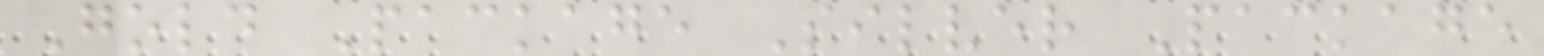Gold Package Silver Package
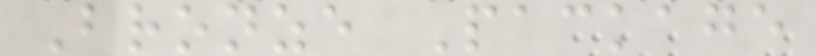Bronze Package
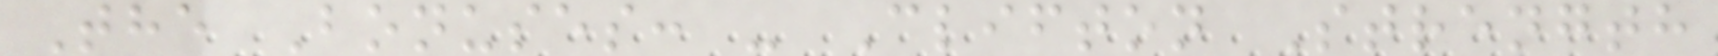The Bonuses: - Clifton Strength
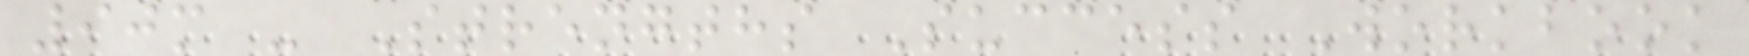90m - Strengths Success Workbook
